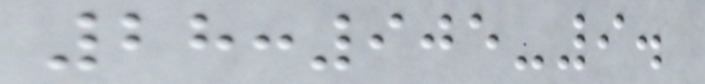28:905-9.
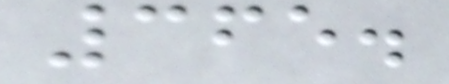365.
